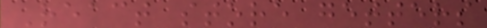React store getters
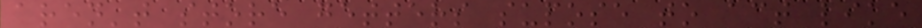aren't store getters supose to act like
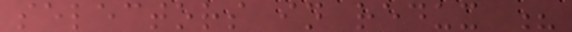selectors in redux ?
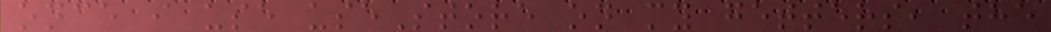once i use useStore on my getters, the
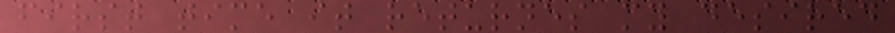first time it returnes my desired
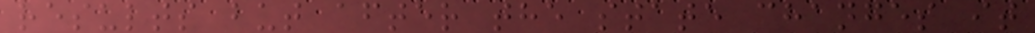results but after the state changes it
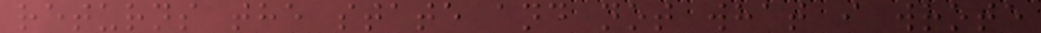returns the state and not what i wrote
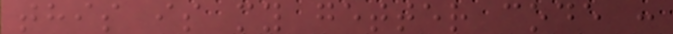this is my getter code :
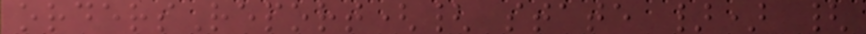ordersReport({ state }) {
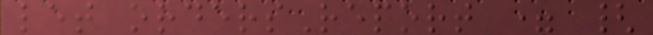let ordersReport = {
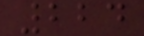224
